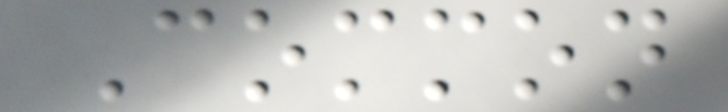Common
